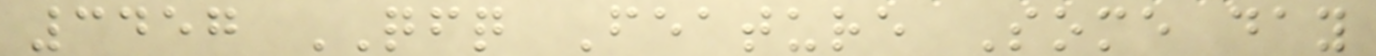3457 QFQ Feature Some day
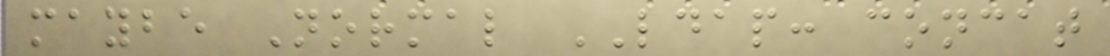maybe Normal LDAP: concat
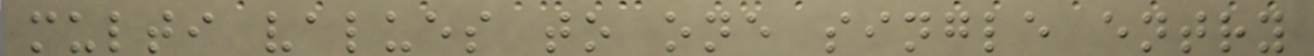multi values to one single entry
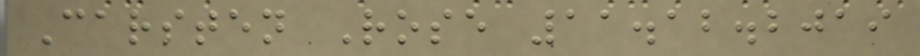Carsten Rose 11.12.2019
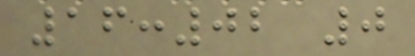16:02 0
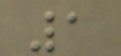1
